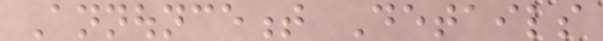Announcement Details
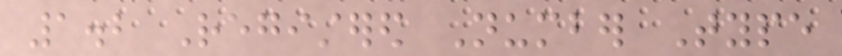1.2 Registered Number Type
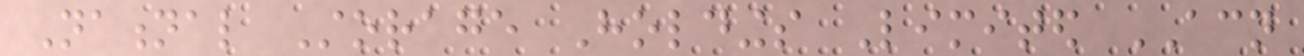National Storage Holdings Limited ACN
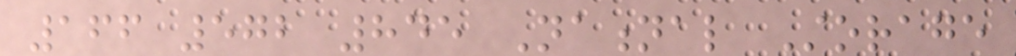166 572 845 National Storage
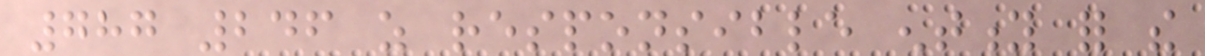787 246 as responsible entity for the
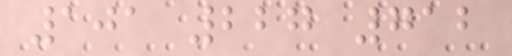101 227 712
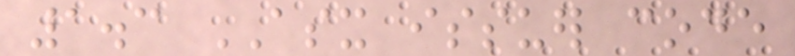1.3 ASX issuer code
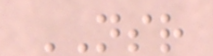NSR
